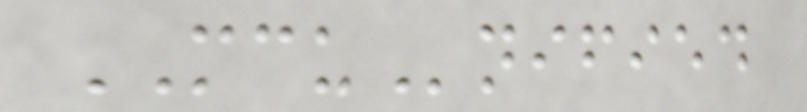MCUnified
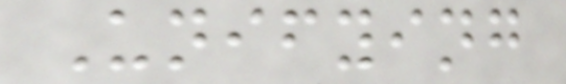Unifying
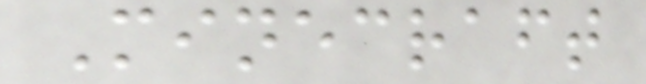Minecraft
